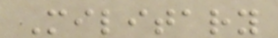Military
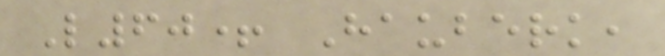L60+ Hauberk,
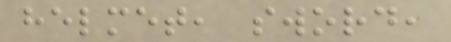helmet, sword,
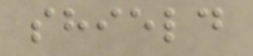shield
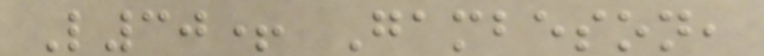L30+ Gambeson,
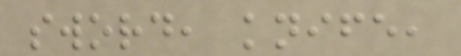sword, knife,
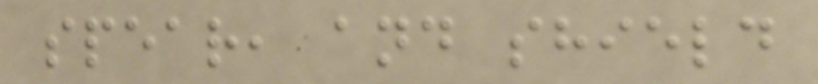spear, and shield
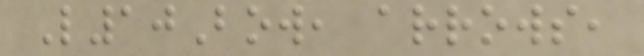L10Bow, arrows,
